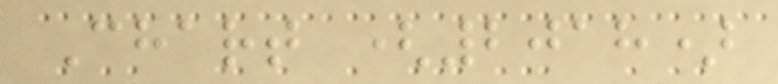Chart (2018)
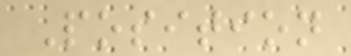Position
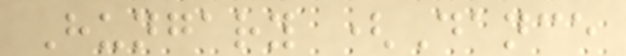Hungary (Dance
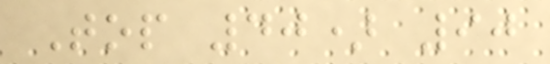Top 40) 90
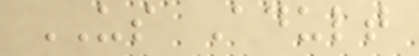US Adult
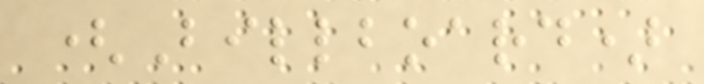(Billboard)
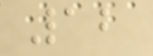12
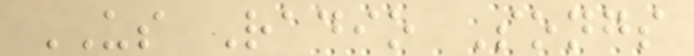US Radio Songs
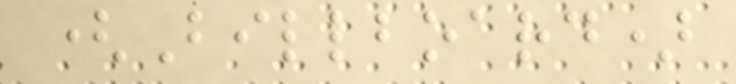(Billboard)
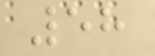58
